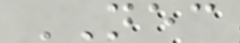NEC
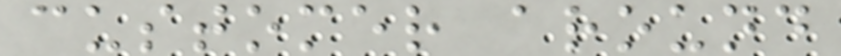customer around
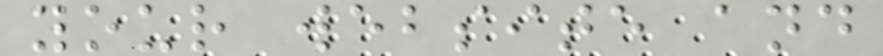your website and
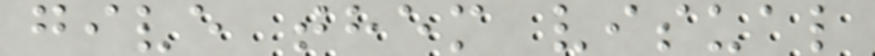give them visual
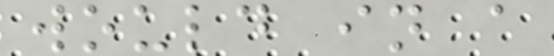would in a
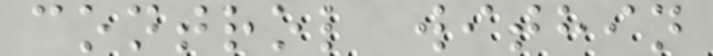control within
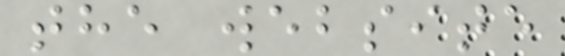the website
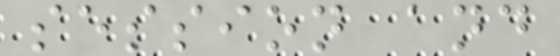session and
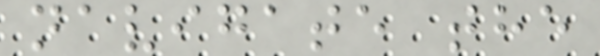navigate the
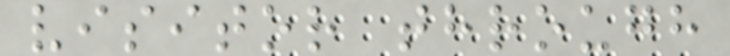visitor through
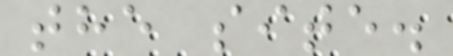the site.
